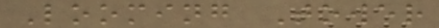Looming Tower
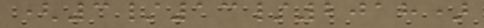(3/13/2018)
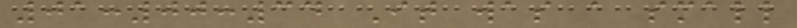01:00:34 It was a small
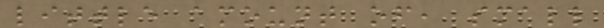little amount of, small
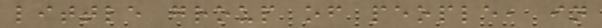little group of people, in
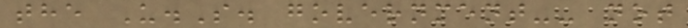the U.S. government-- not
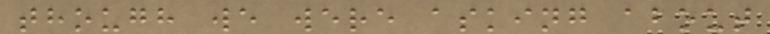though we were asking about
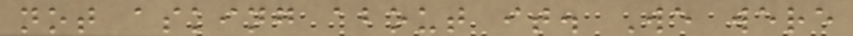not asking about it. We were
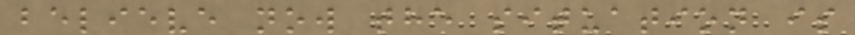believe now the situation is
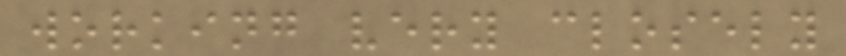working very closely
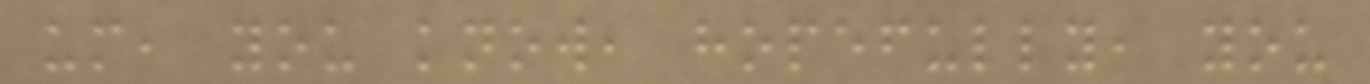um, you know, hopefully, you
